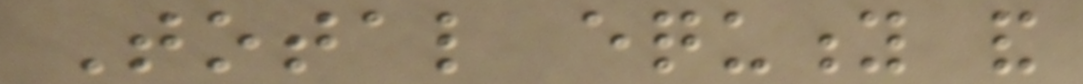Total equity and
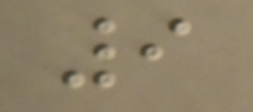9
